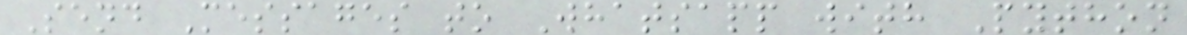Send Messages to Whatsapp with Python
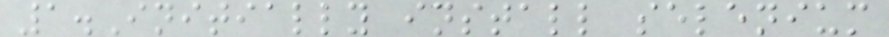1.Initially install selenium
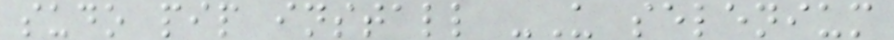sudo pip install -U selenium
